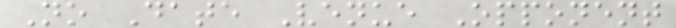No Date Venue Opponent
